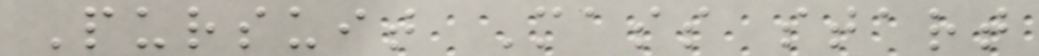Pursuit Mass start
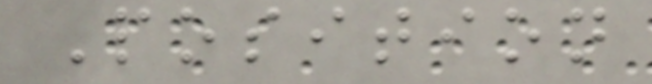Position
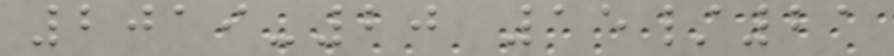2019-20 15/21
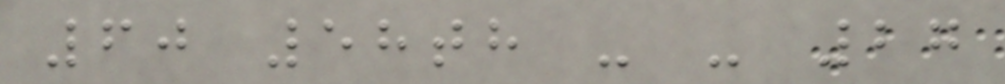60 58th - - 27
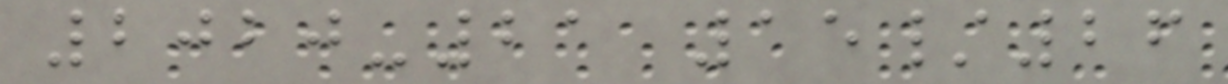2020-21 15/26
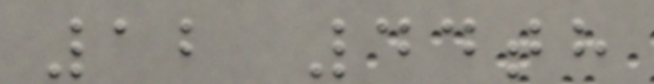12 44th
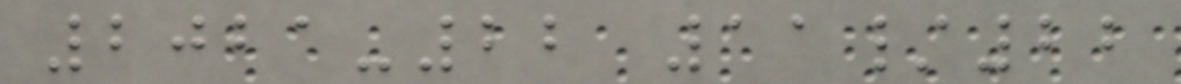2021-22 11/22
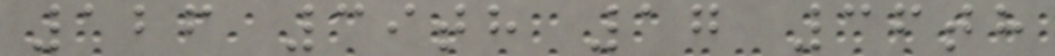126 39th 17 36th
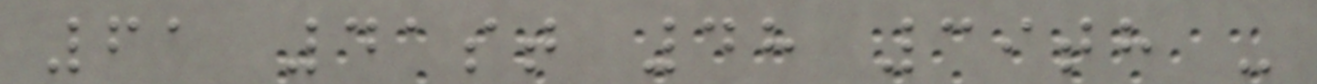61 41st 48 39th -
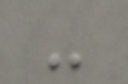-
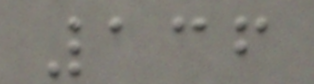136
